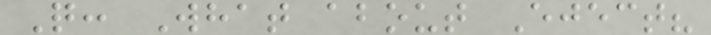Q: What about Eject?
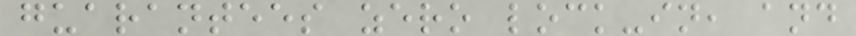guarantees zero lock-in, and
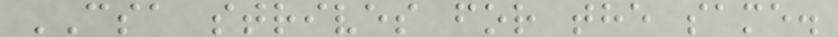CSA strives for the same.
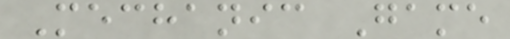Mechanic Game
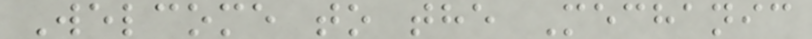Welcome to the Mechanic
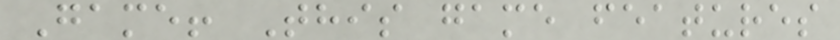Game! This game features
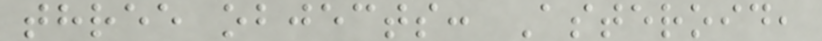three objects: Asteroid,
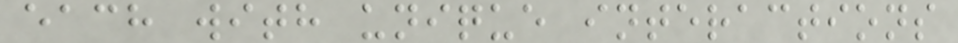each with unique interactions
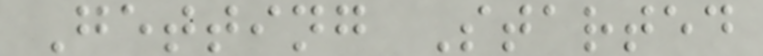Getting Started
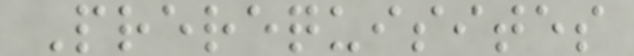Prerequisites
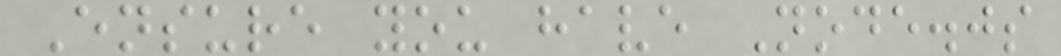Ensure you have Node.js
